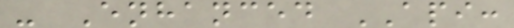- Enhanced API:
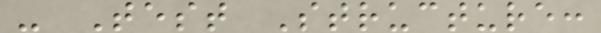- Test Structure:
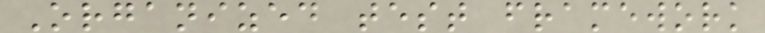Organized test framework
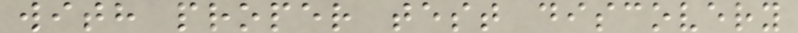with proper test discovery
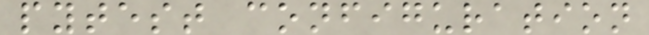pytest configuration
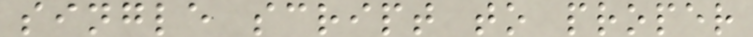single script to proper
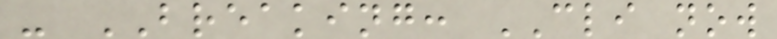- BREAKING: CLI now
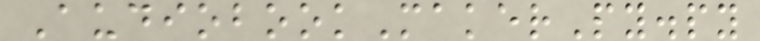AudiobookMakerPy.py
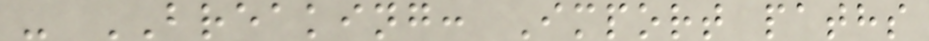- BREAKING: Import paths
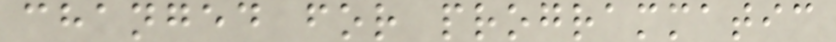changed for programmatic
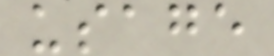usage
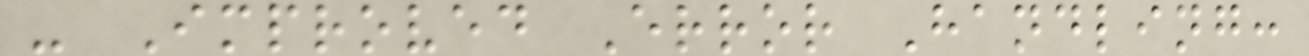- Improved Error Handling:
